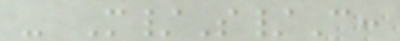- M/S/C:
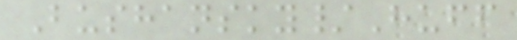Bushansky/Huff
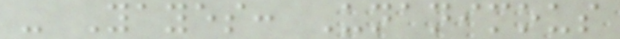- Yayes: Unanimous
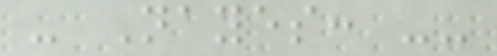- Nayes: --
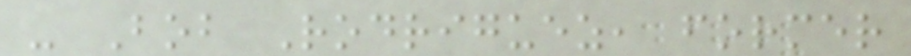- Bob Rodriguez, former
